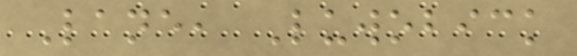Lane, Luwobick
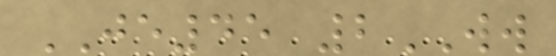JE45 2WW
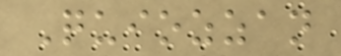Quiozzan
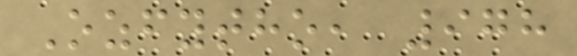Ozfytho, 978
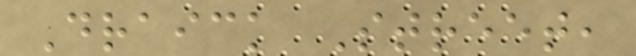Draick Street,
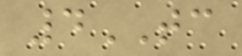4TC
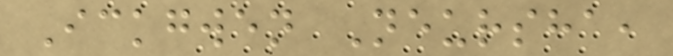Ickgwen Neursha,
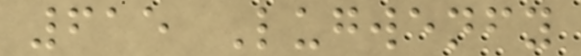615 Lugwenfy
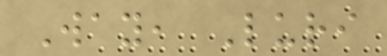Way, Luri
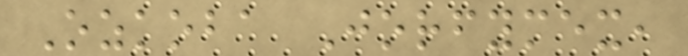Ozkoba Jorfymex,
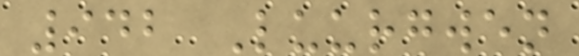942 Luurgwen
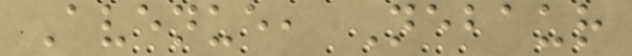Avenue, Nebaur
